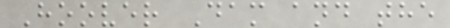Hoover Dam and the
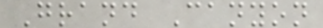Grand Canyon
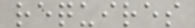requires
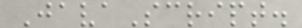JavaScript.
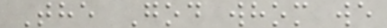The God whom we
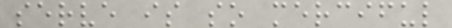serve is so merciful
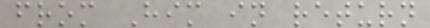from Him in return
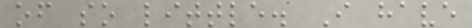of so little. I have
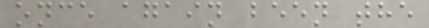once again been the
